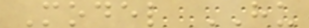Model HU
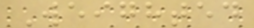Weighted
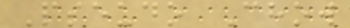Pseudo Chow
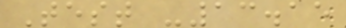Test -13.15
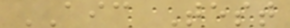AIC Test
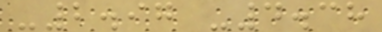-2.97 -4.38
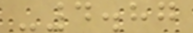-4.87
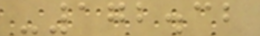-172.32
